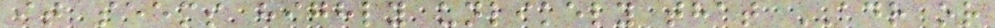it seems highly unlikely that ADR or
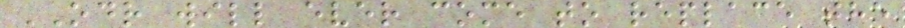ODR will ever come to replace the
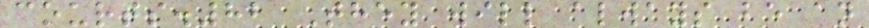courts.82 They will always be an
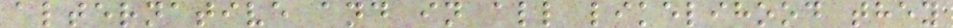alternative and in all likelihood they
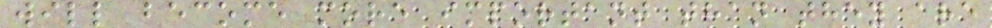will become more important than they are
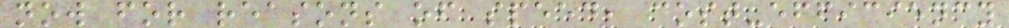now for reasons of speed, cost-efficiency
